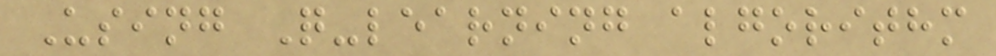Using Q-learning algorithm
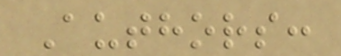Authors:
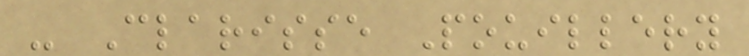- Clarisse Pouillery
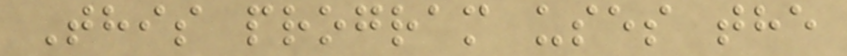This program uses the
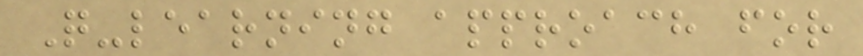Q-learning approach for
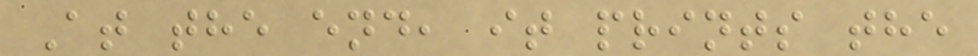At the end, it prints the
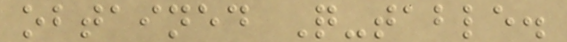obtained Q-table.
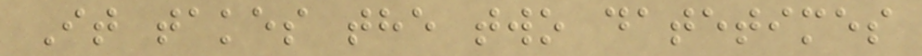It takes the two datetimes
